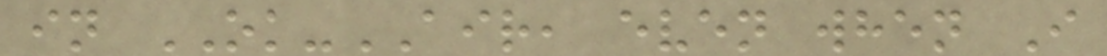in OK-AIR, even when I
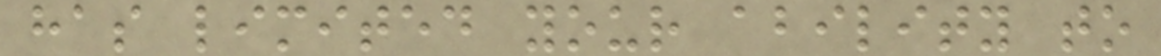has limited your ability to
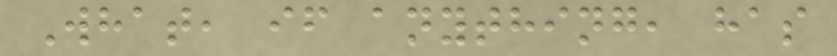What, if anything, has
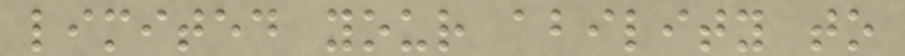limited your ability to
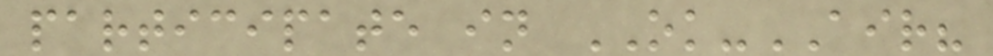participate in OK-AIR?
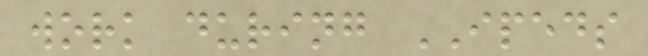work during IPEDS
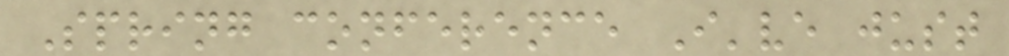Spring conference I've just
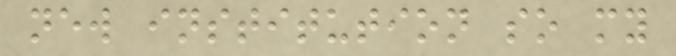new institution so my
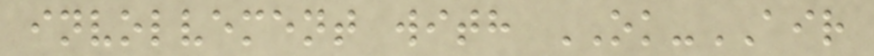involvement with OK-AIR
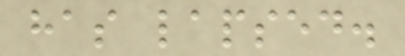has lapsed.
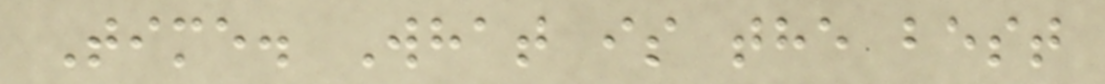Time. What is the best
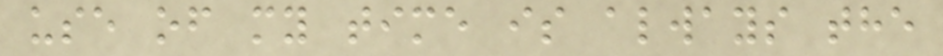use of my time is always the
